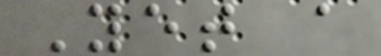Yet a
